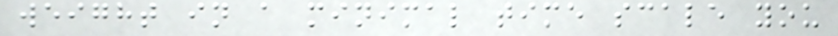weight in a minimal time scale you
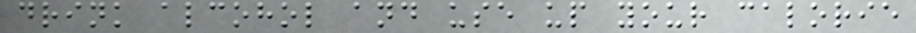drink alcohol and use up your calorie
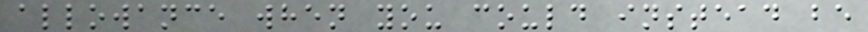allowance when you could instead be
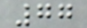77
